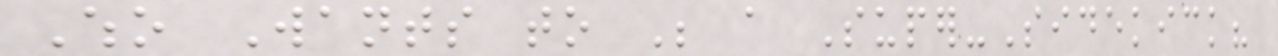Who Wants to Be a Super-Sidekick?
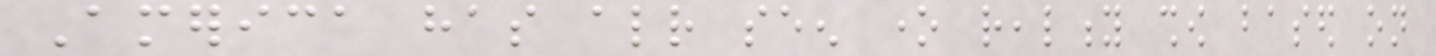America has already seen one reality show based on
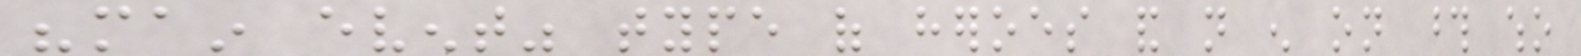"main event" type of heroes and not enough on those who
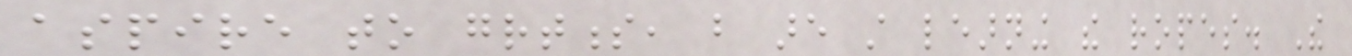aspire to greatness, but are still learning the ropes. The
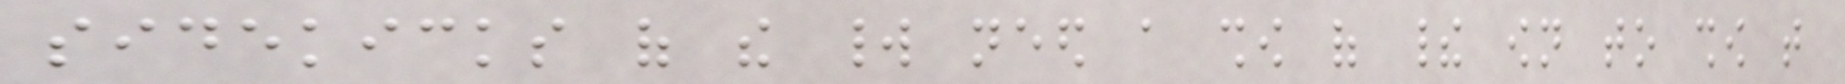sidekicks of the world need a show of their own to show that
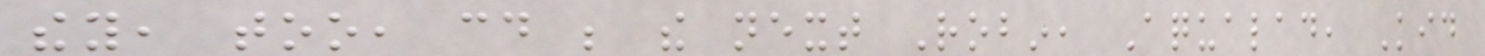they, too, could be the next Robin, Aqualad, Kid
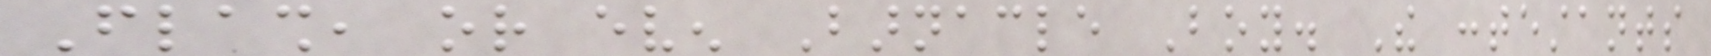Flash, or even Barnacle Boy. The contestants
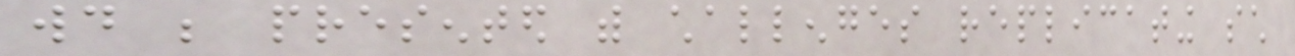would be presented with challenges replicating such
